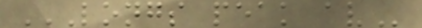LONGS PEAK AV
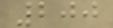200
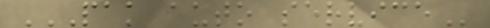PAK AUTO SERVICE
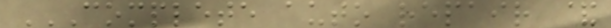COMPLETE AUTO REPAIR &
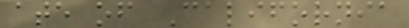ate of California
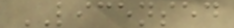LICENSED
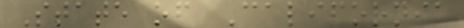State of California
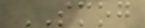SMOG
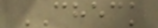CHECK
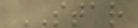STAR
